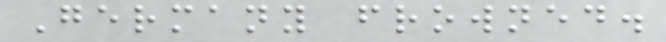Germany frowned.
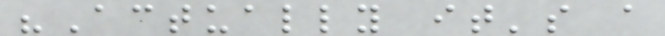"Actually it's a
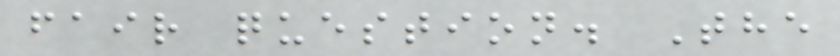fair question. The
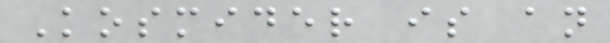Kosmider is an
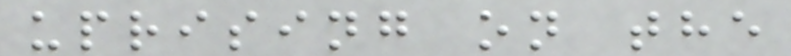uprising on the
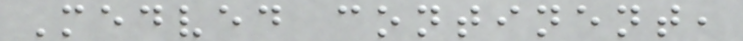Medved continent,
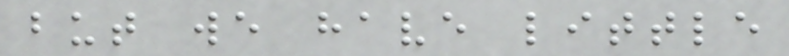but we have little
